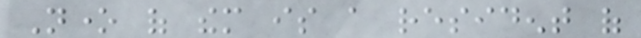None of them is a resident of
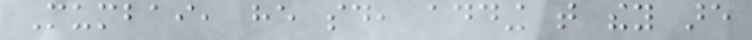Mumbai, he said, adding that they are
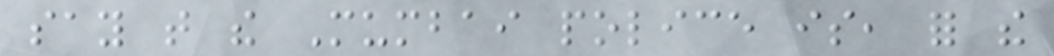say that the Mumbai police is, for the
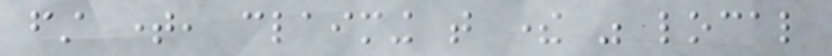first time, claiming that there was local
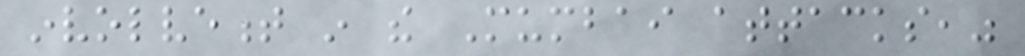involvement in the Mumbai attacks,"
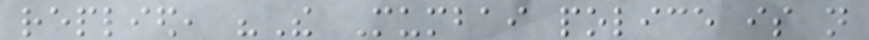replied, "The Mumbai police is not
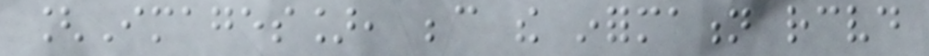[Images], because the information received
